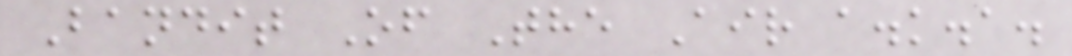Bandit Of The Air a.k.a.
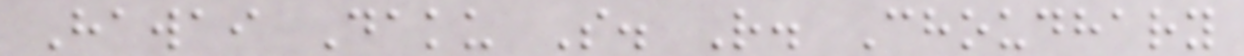Hawai Daku S. R. Choudhary
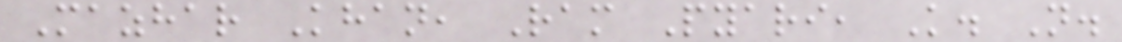Mazhar Khan, Ram Pyari, K. N.
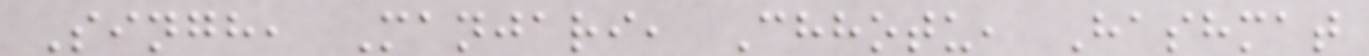Singh, Manjari, Chhotu, Hashmat
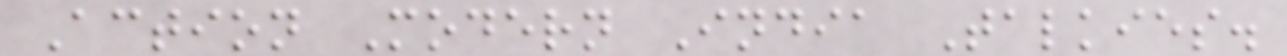Action Modern India Talkies.
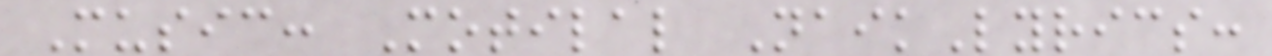Music: Motilal NaikLyrics:
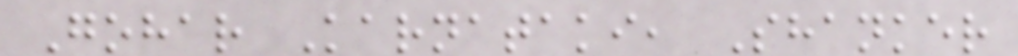Gohar Karnataki, Shanker
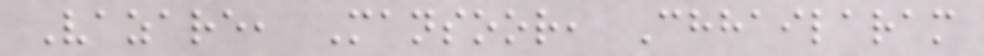Vazare, Mansoor, Chhailaram
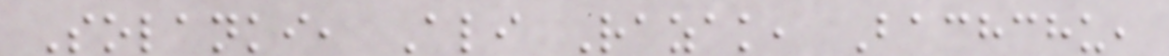Solanki, Ali Razak, Bachchu,
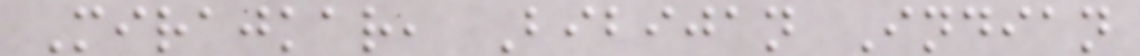Mirajkar, Bibijan Indian
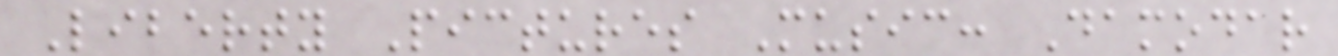Liberty Pictures Music: Damodar
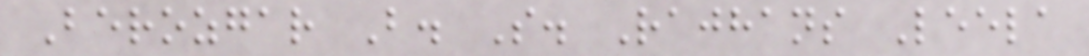Berozgar B. S. Rajhans Leela
